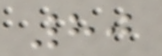80
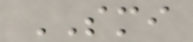SMI
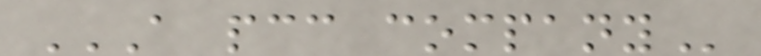A PCC COMPANY
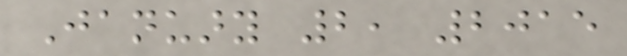January 2, 2015
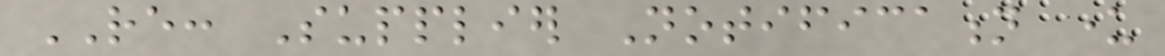RE: Supplier Notification under
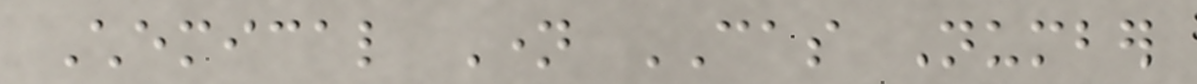Chemical Name CAS Number
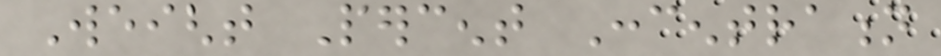Weight Percent Concentration
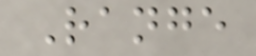Range
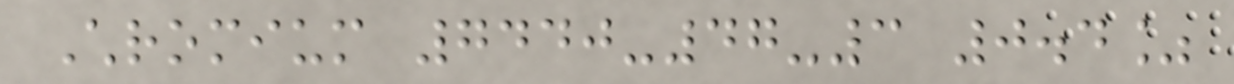Chromium 7440-47-3 0.4%
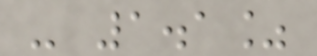- 1.1%
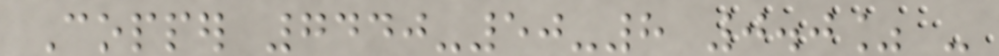Copper 7440-50-8 0.0% -
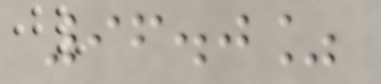96.0%
